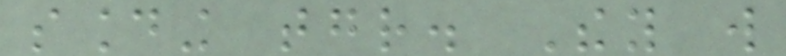sounding together. They will
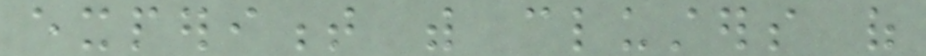experiment with clusters of
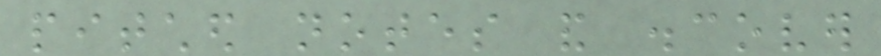pitched notes and discover
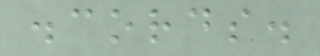discords.
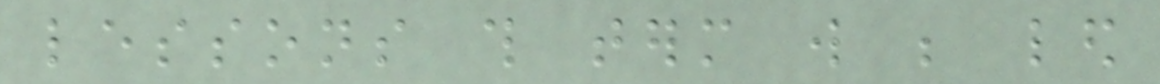lessons this term will be led
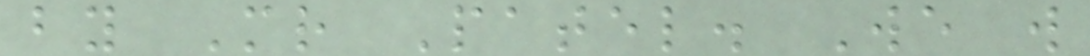by Mr Patel. We will
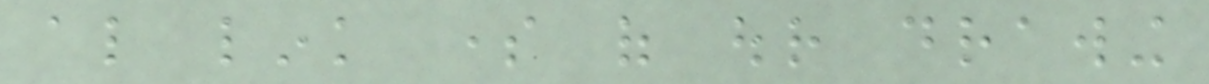also link some of our drawing
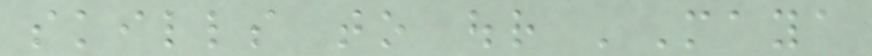skills to our 'Maya
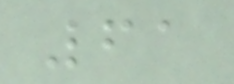61
